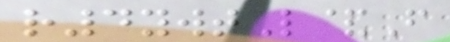r4ywtL&F
